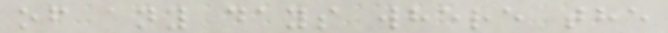of any days where the
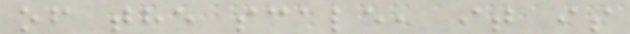of the scale, it is
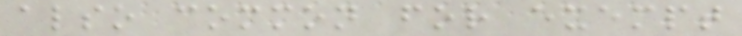also common for exempt
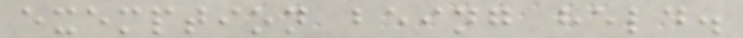exemption being held.
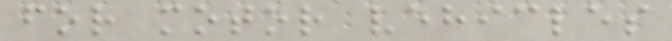for motor vehicles
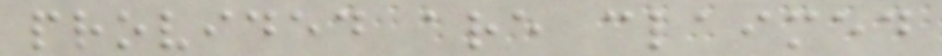provided are claimed
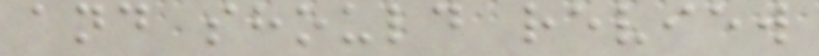and should review
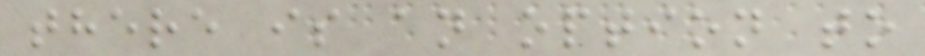there is an option to
